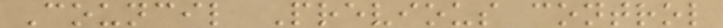Council Previous control
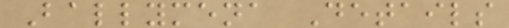Ballymena Details
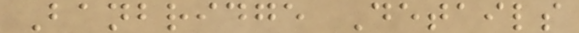Banbridge Details
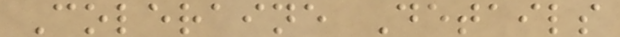Coleraine Details
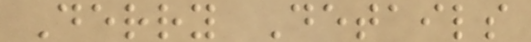Derry Details
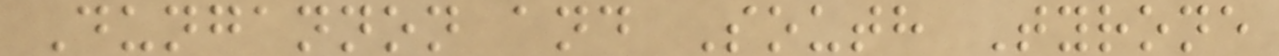Dungannon and South Tyrone
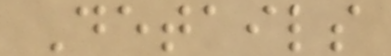Details
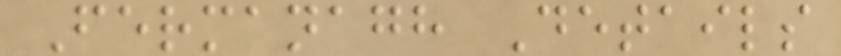Fermanagh Details
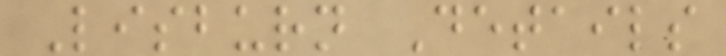Lisburn Details
